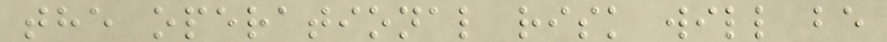the operational risk will be
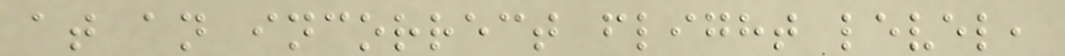at an incorrect flight level,
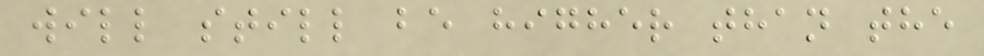will still be higher than the
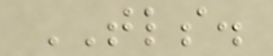TLS.
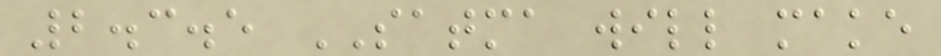2.3.5 SATMA will make
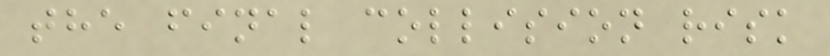the final collision risk
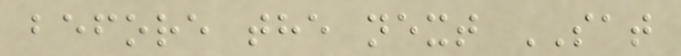before the next SAT
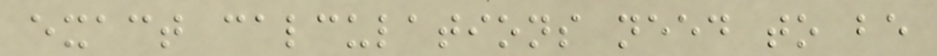exact calculations need to be
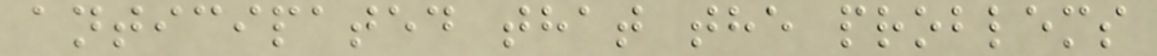anticipated that the problems
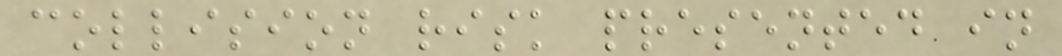collision risk presented in
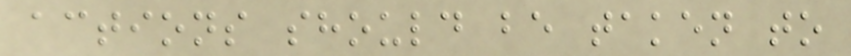actions should be taken to
